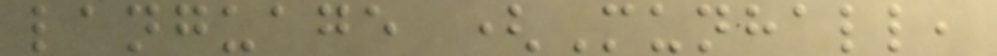language (Munhall,
